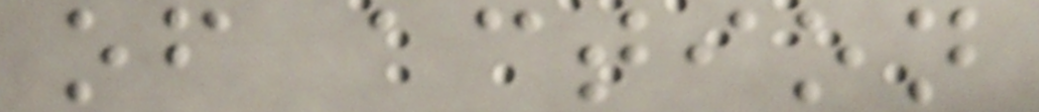of action
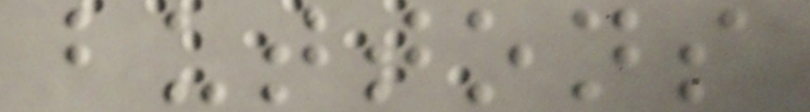buttons
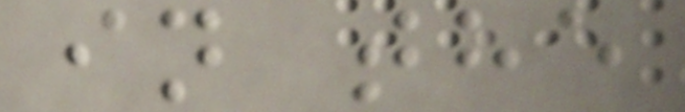in the
